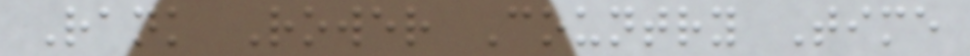Rank Rower Country Time
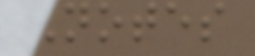Notes
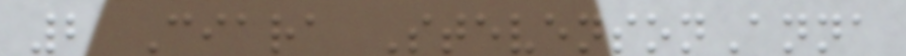2 Ciara StevensonAnna
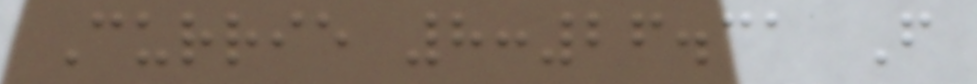Currie 8:26.31 F
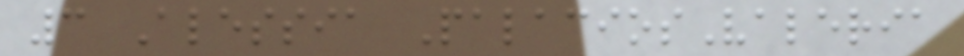3 Alessia PalaciosValeria
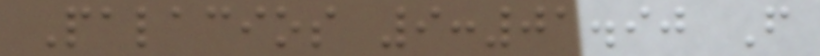Palacios 9:01.90 F
